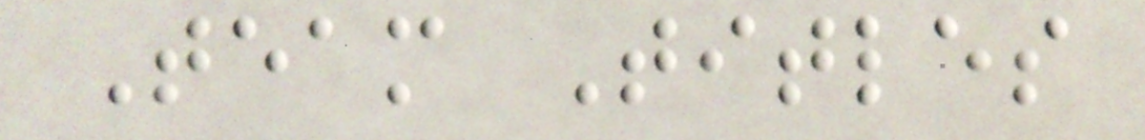Team Titles
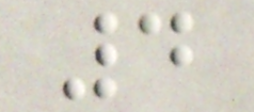4
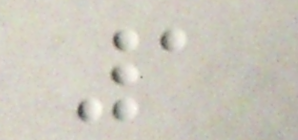1
